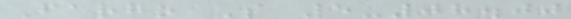Fargo S 5-08.00
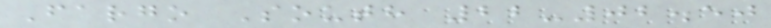Fargo South 22-02.50
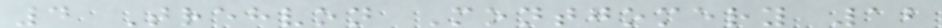4 Trehvon Montgomery 12
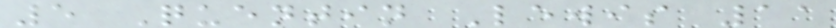5 Quentin Lewis 11
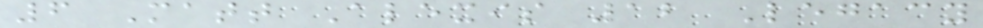6 Matt Alexis 12 Legacy
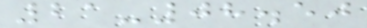21-08.50
